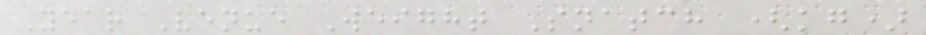Year Venue Weight Snatch (kg)
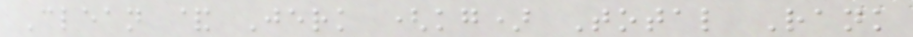Clean & Jerk (kg) Total Rank
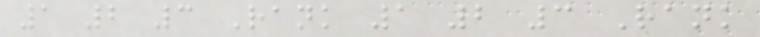1 2 3 Rank 1 2 3 Rank
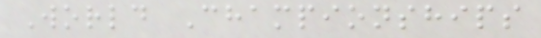World Championships
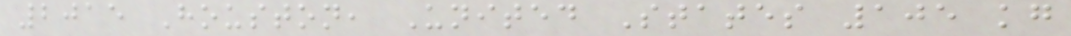2015 Houston, United States 105 kg
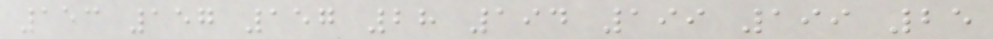153 157 157 28 194 199 199 25
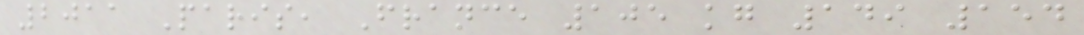2011 Paris, France 105 kg 149 154
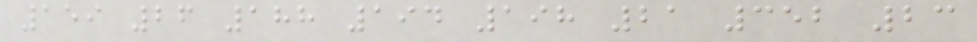159 26 188 194 198 21 352 23
